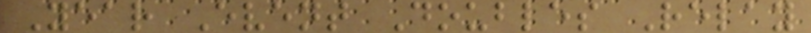Year Event Doubles Relay
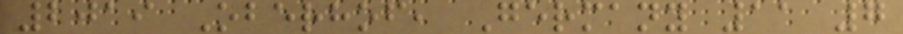2019 Oberhof, Germany 11 7
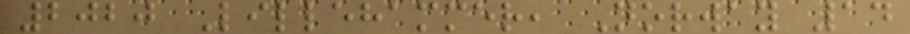2020 Lillehammer, Norway 14
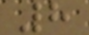8
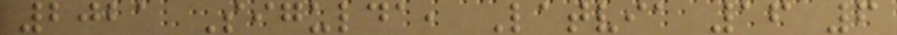2021 Sigulda, Latvia 16 6
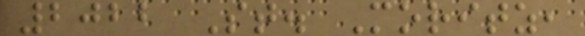2022 St. Moritz,
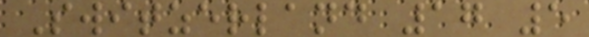Switzerland 17 5
